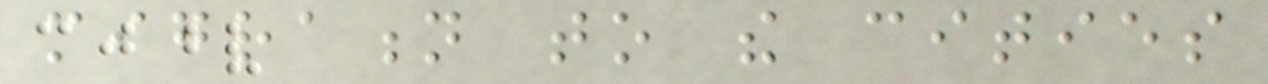migration to the cities
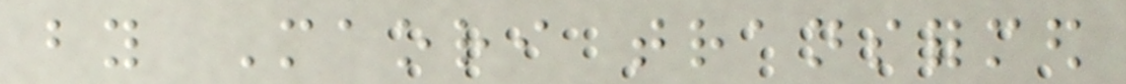by Maori transformed
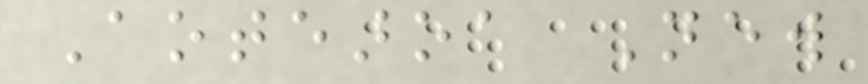Aotearoa New
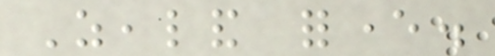Zealand forever.
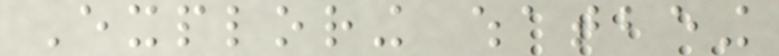Exploring whatbeing
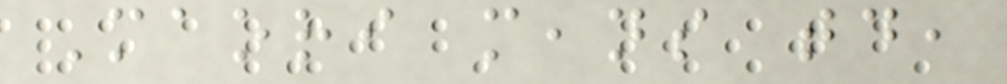Maori means today,
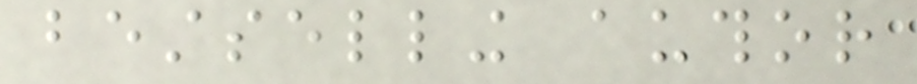bestselling author
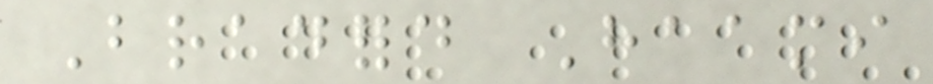Bradford Haami
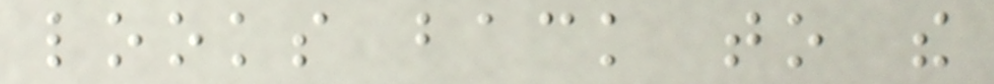looks back to the
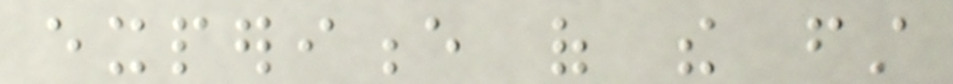experience of the first
